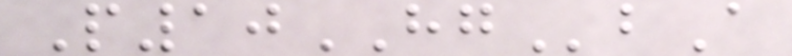P10HGbA
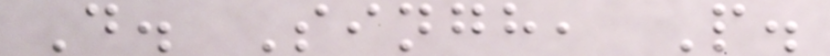D. Singh, P.
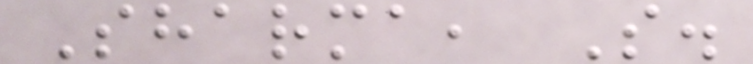Sharma, S.
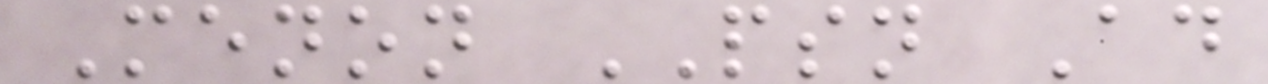Menon PSN Ad
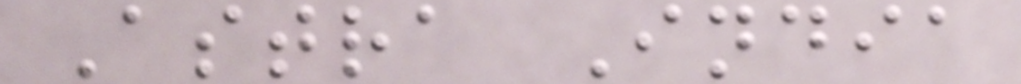Astra India
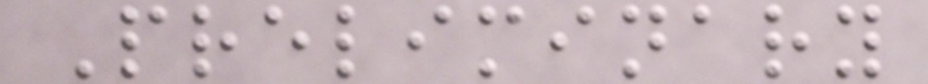Preliminary
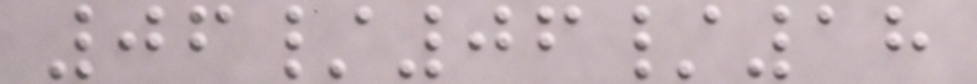06/06/18
